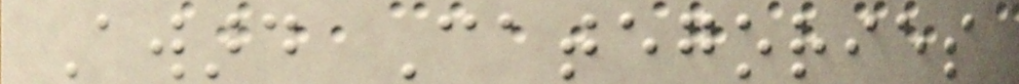Award Categories
